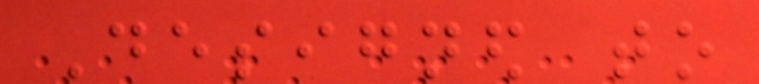Designed to
